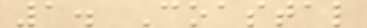1. Coastal
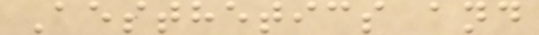Aesthetics and
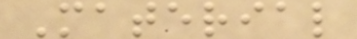Material
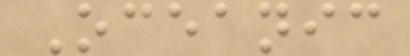Oceanic
